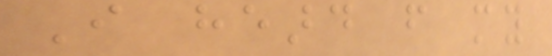I heard from my
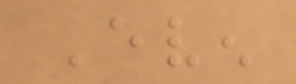Even
